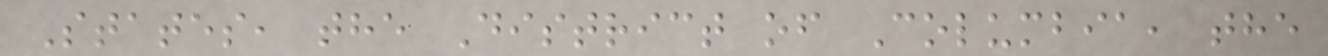States, the District of Columbia, the
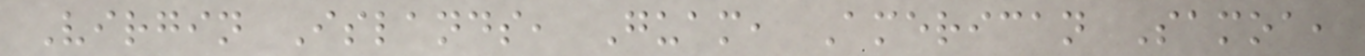Virgin Islands, Guam, American Samoa,
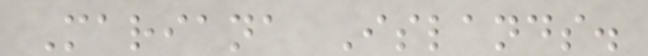Mariana Islands.
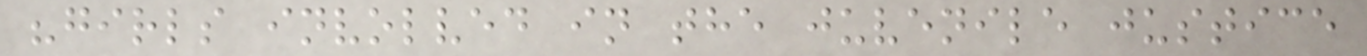"girls involved in the juvenile justice
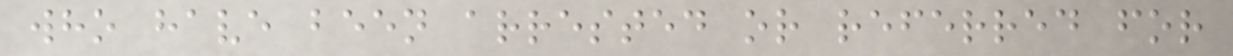who have been arrested or referred for
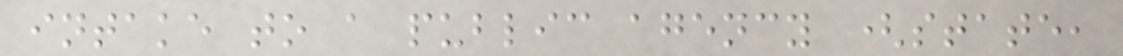intake to a public agency (state,
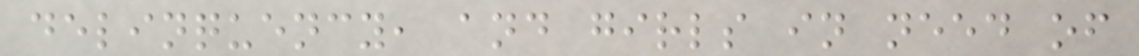delinquency, and girls in need of
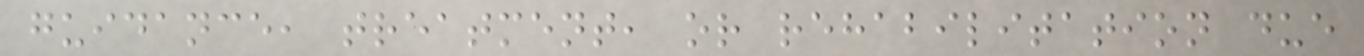guidance, treatment, or rehabilitation due
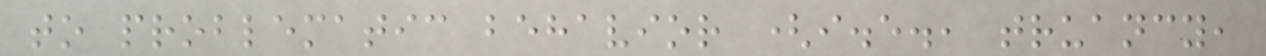to problematic behavior (i.e., truancy,
